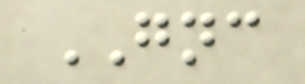GNC
